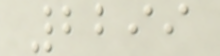2299
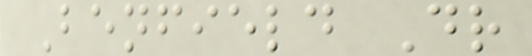Benfield Dr
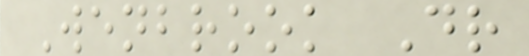Wenbrook Dr
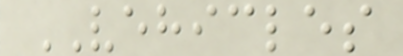VEHICLES
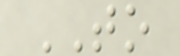TO
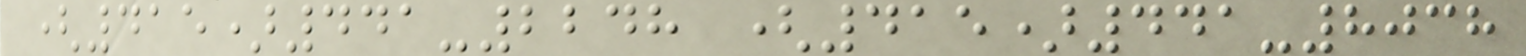(415)441-2248 (415)441-8038
